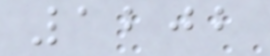1202
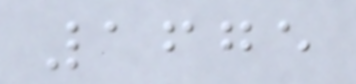1675
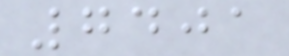7401
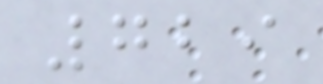729
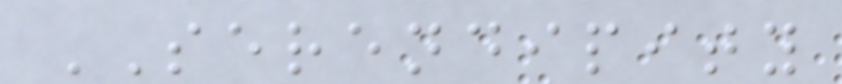SERENDIPITY
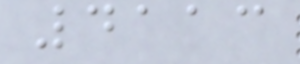4113
